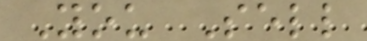You Sell
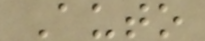Auto
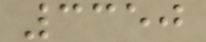3350
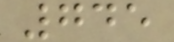745
